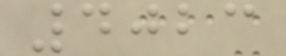4023
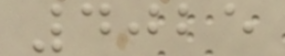4025
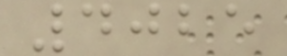4025
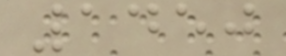1450
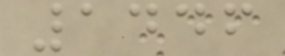1446
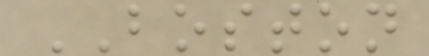BOSTON
